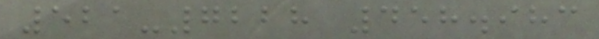521-7228 458.983
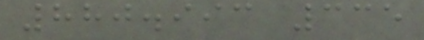880.993 335
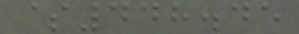$448.45
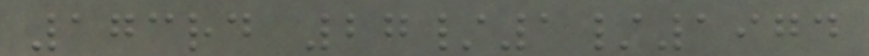173rd 27/1/1974
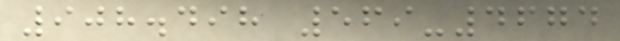908.498 569-4674
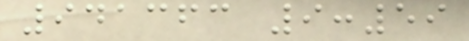941363 9:59
